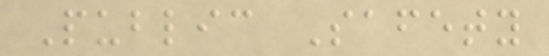Public Safety
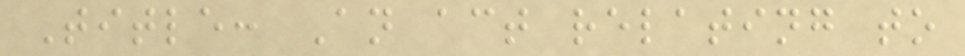Title: An act relating to
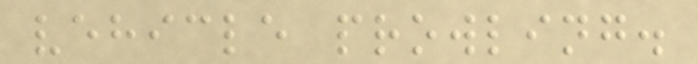vehicle prowling.
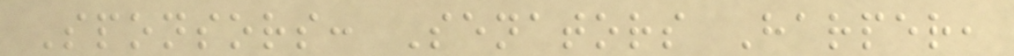Sponsors: Senators Harper,
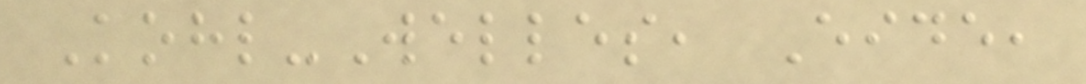Kohl-Welles, Eide,
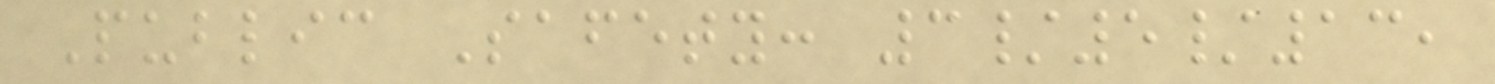Public Safety: 3/5/13,
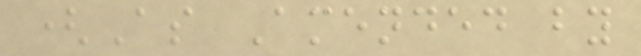(As Amended by
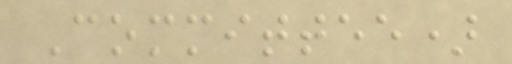Committee)
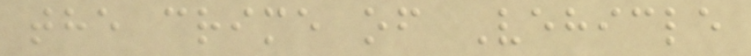the crime of Vehicle
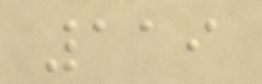119
